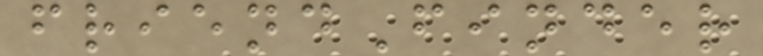friendFinder
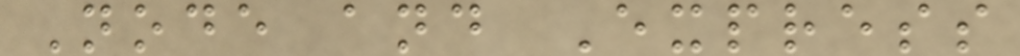Node and Express
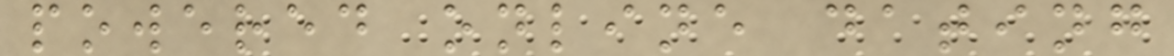powered online dating
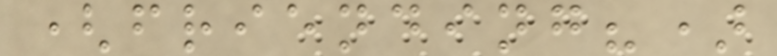(friending?)
